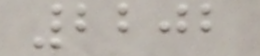2202
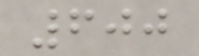600
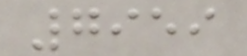7959
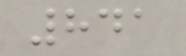841
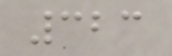323
